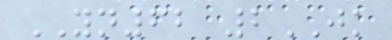YN62 2JK
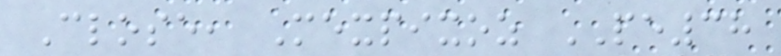Close, Mexpixoz PE38
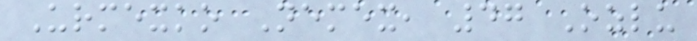Urmexko Nemex, 47 Ozlu
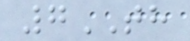7TH
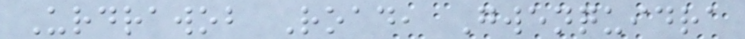Urdrawob Road, Gwenquidra
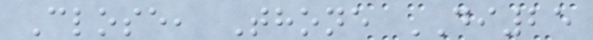Close, Thone DI25
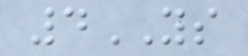4YS
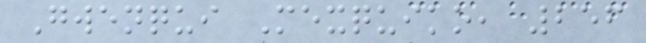Gwenqui Mexquiko, 256
